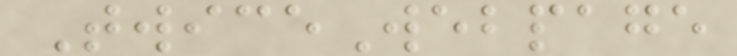TwiceWebpage
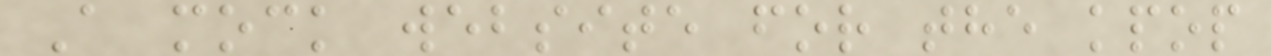A mock website for the kpop
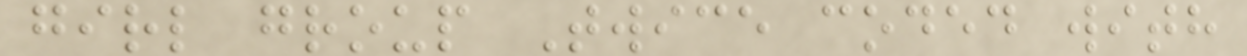girl group Twice coded with
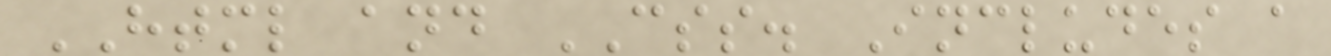HTML and CSS. Includes a
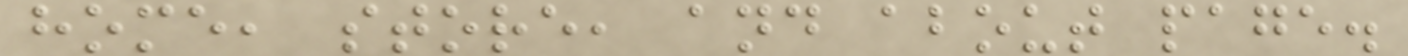home, store, and about page.
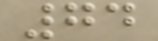74
